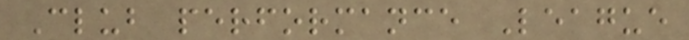Club performance League
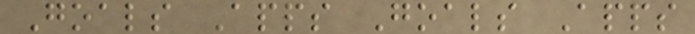Goals Apps Goals Apps
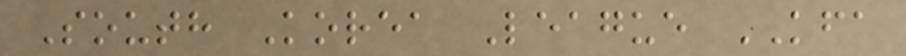South Korea League KFA
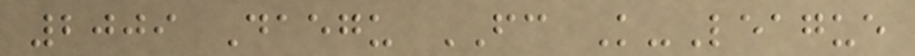2009 Daegu FC K-League
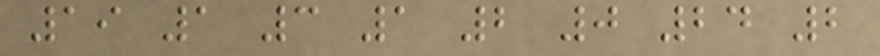19 1 3 1 2 0 24 2
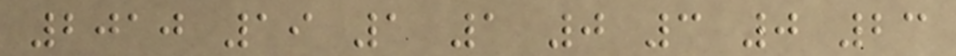2010 19 1 1 0 3 0 23
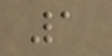1
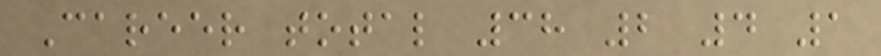Career total 38 2 4 1
